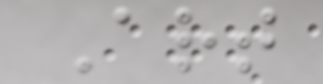Art
